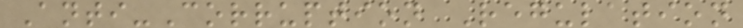Anti-Corruption Regulation
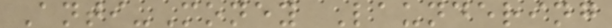Anti-Money Laundering
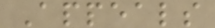Appeals
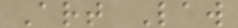Art Law
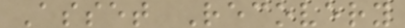Asset Recovery
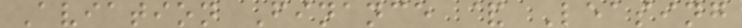Aviation Finance & Leasing
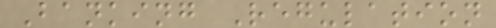Banking Regulation
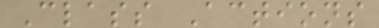Class Actions
